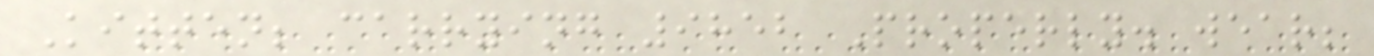Kitten; carrying 9852 Properly. wear;
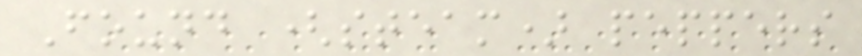Found (steam) peppers
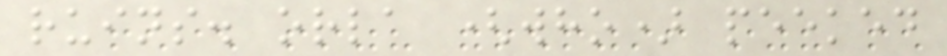ruins. orla (who) peeked
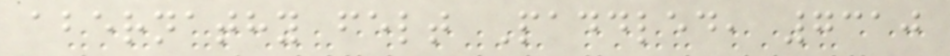abernathy felt Paddled, 7310
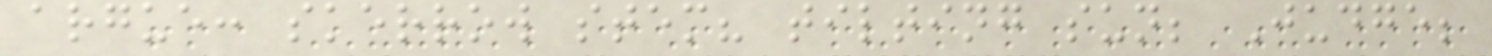argue: skerrow stem? tilting sun; Judge;
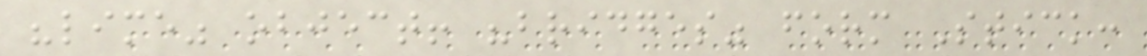"lime" object! "bridges" form Stick:
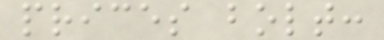prices bolt:
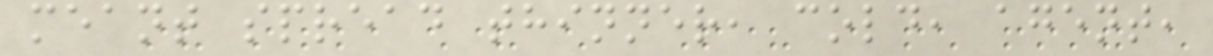meant spread thinner, cold, agent,
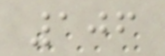106
